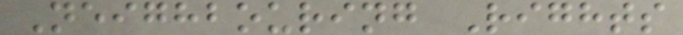Neighbouring Rights
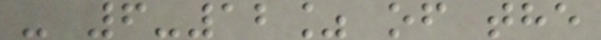- 6-12% of the
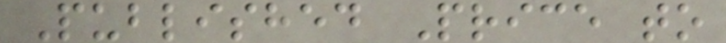Published Price to
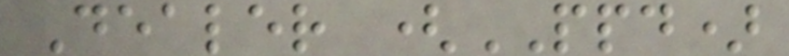Dealer (PPD)
